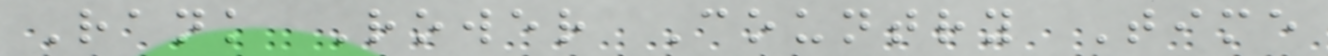Rank Rower Country Time
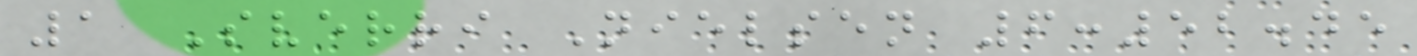1 Sverri Nielsen 6:52.45
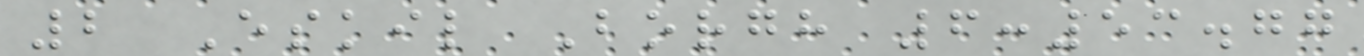2 Eskil Borgh 6:53.77
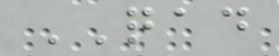QAD
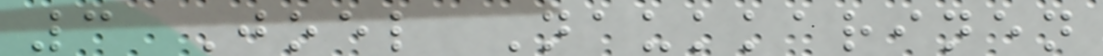3 Joel Naukkarinen
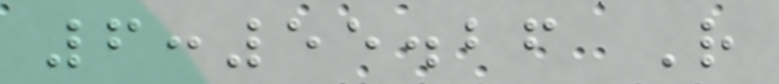6:55.26 R
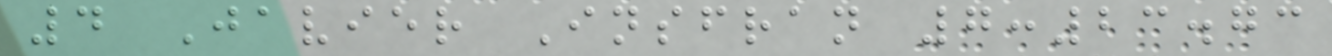4 Javier Insfran 7:23.73
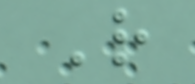R
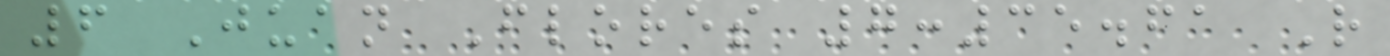6 Juan Flores 7:35.61 R
